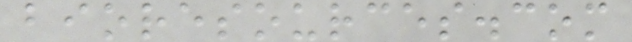bioresources.com
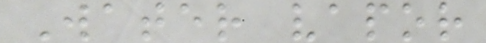Water vapor
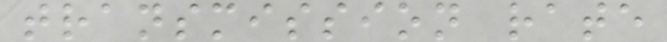transmission rate
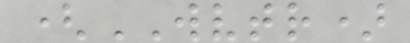(WVTR)
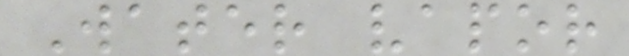Water vapor
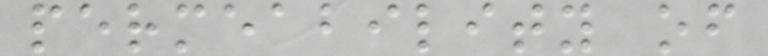permeability of
